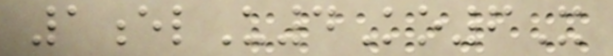1elU4Ko6X
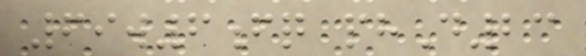69w6fq phD23
